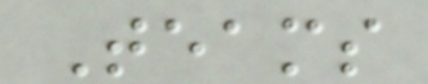Teams
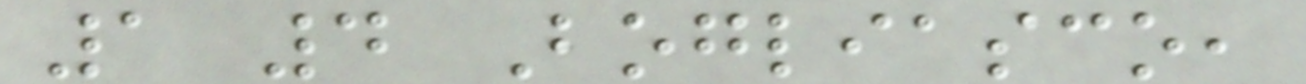1 4 Bogliasco,
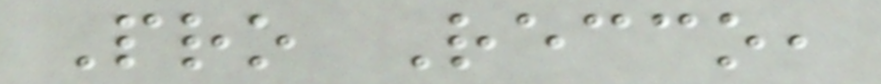Pro Recco,
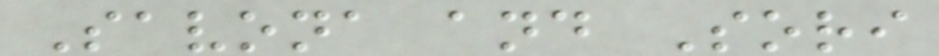Savona and Sori
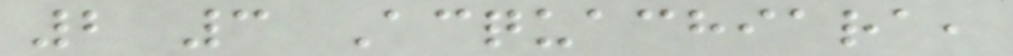2 3 Acquachiara,
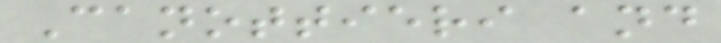Canottieri and
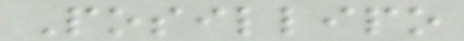Posillipo
